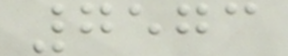7573
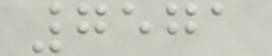7571
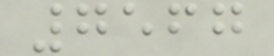7567
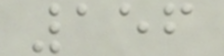156
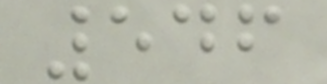546
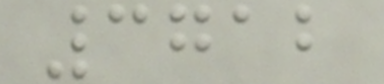3712
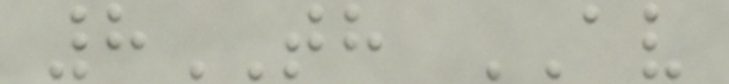8TH AV
